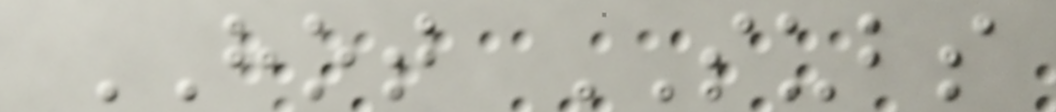HOT SUBS
